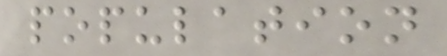population
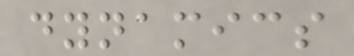dynamics
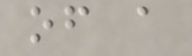of a
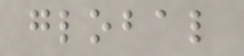global
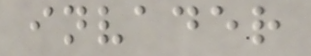invader
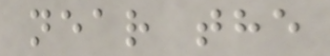near the
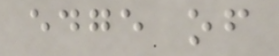edge of
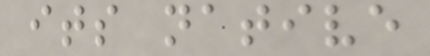its native
